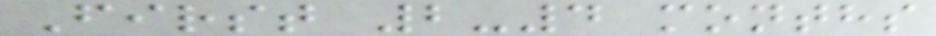First 2-4 months
